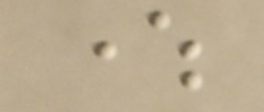where
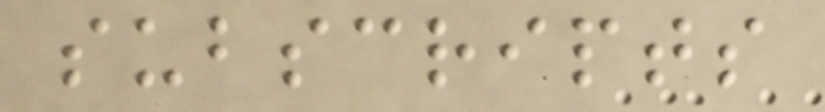subscripts
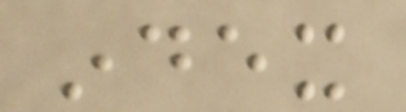index
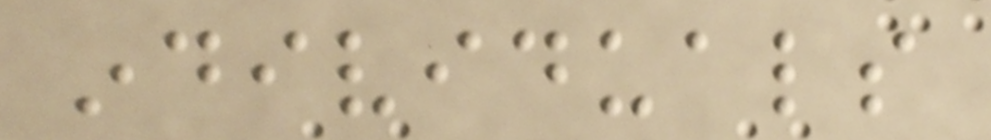individuals
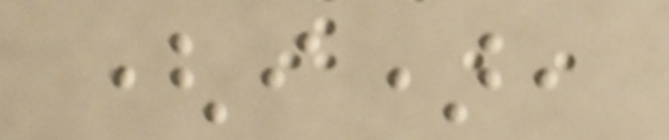(i),
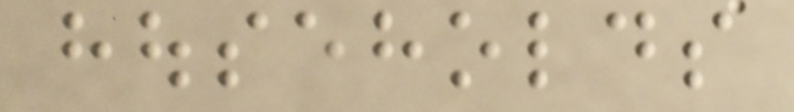households
